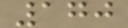170
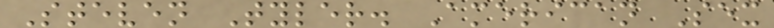Steven Tyler. American Sex
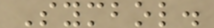Symbol.
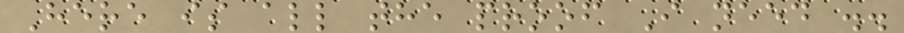Here is all the proof I need ..
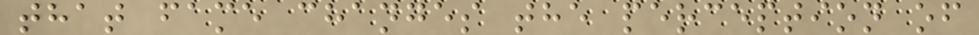that fame changes the perception of
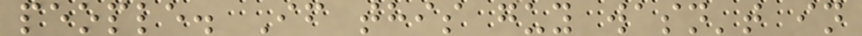people. If this guy wasn't in
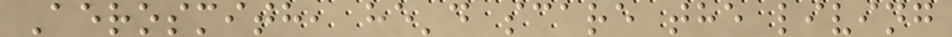Aerosmith, he'd scare the living
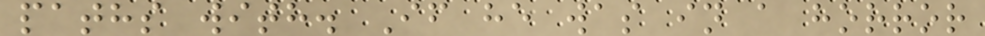paths with. If he was in a horror
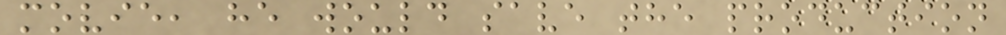movie, he would save the production
